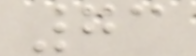73
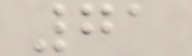71
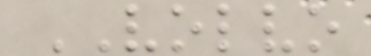VOLVO
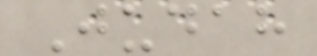Judah
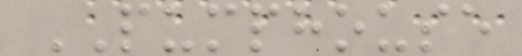PUMPHOUSE
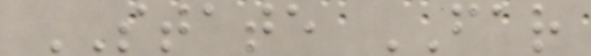STATE FAR
